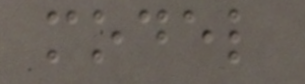model
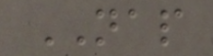NAP
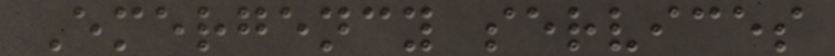Emergency services
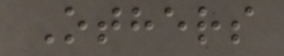Others
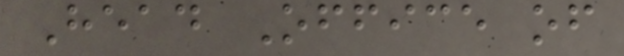Head Office of
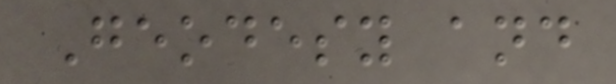Geodesy and
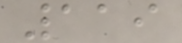119
